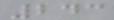243
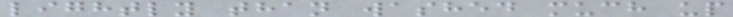lightly than washed much up
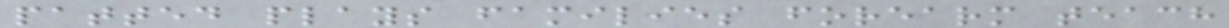patted plays families forearm teach
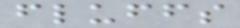fluffs
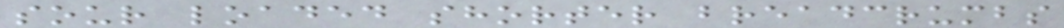sour loaded shorter breadcrumbs
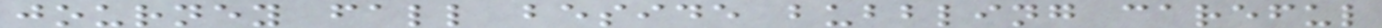journey fall beside bubbling careful
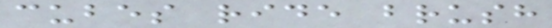cubes ride brush
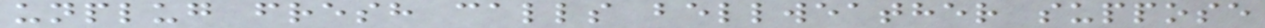unplug fresh calls bellweather suppose
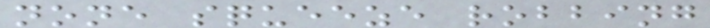none squeeze robbing
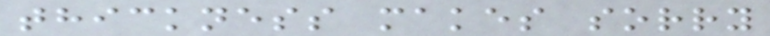thickness makes sorry
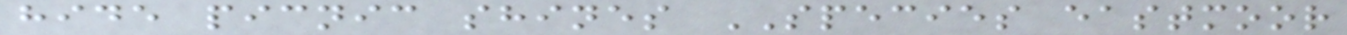hide picnic shines SPECIES eastmoor
